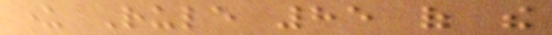under Rule 85 of the
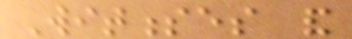Witnesses and
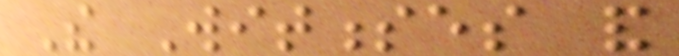The Witnesses and
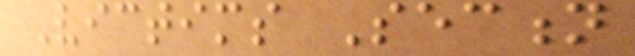Victims Section
